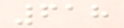618
